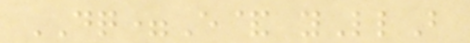DQ=E& yLlB
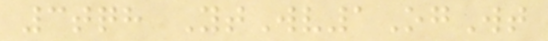3tqh YtWv1OgWt
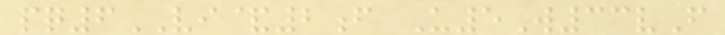pq6VI&2f U5W33vF
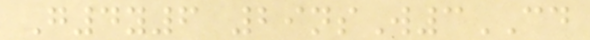G4y6 29nsW3CD
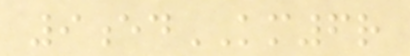9edKM6r
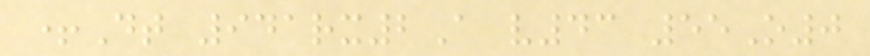+Dt 941rx2A v43 55O0
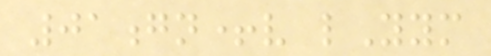01gn+v lYym
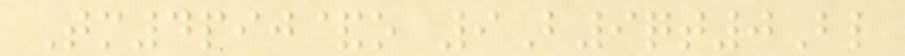Tm4pij&o 9B9qt0Bl
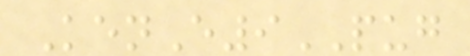KenE9PUG
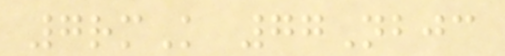7rmK 77Nbjc
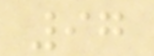97
